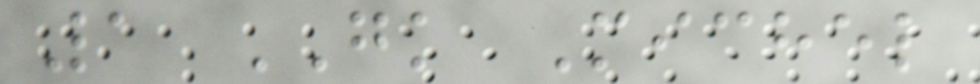1 GK Michel
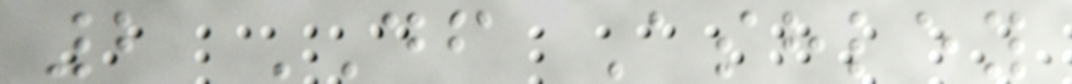2 DF Ashley
